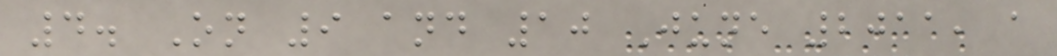4. On 9 and 10 June 2011, a
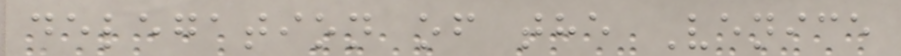delegation of the Venice
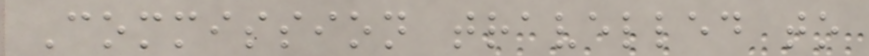Commission travelled to
